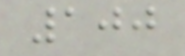100
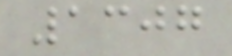1307
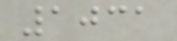1031
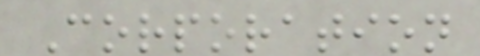Corporation
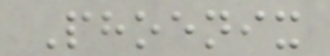Phoenix
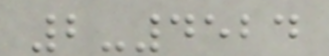2-4524
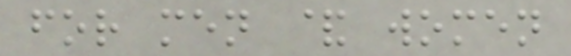for men & women
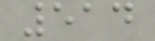514
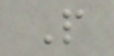P
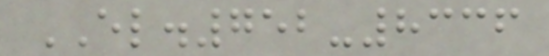EL.752-8336
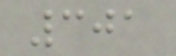301
